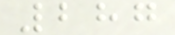287
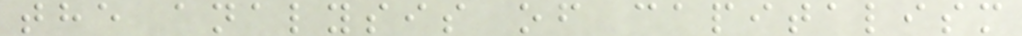the analysis of capitalism
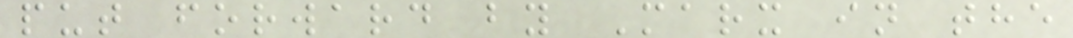put forward by Marx in the
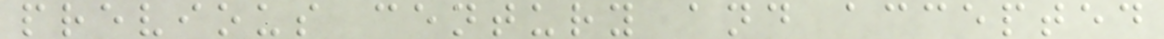previous century and accepted
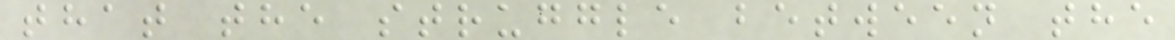that the struggle between the
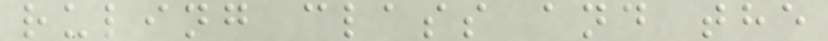ruling class and the
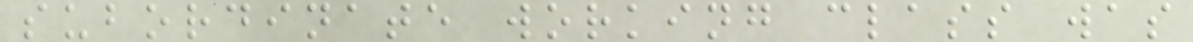subordinate working class was
